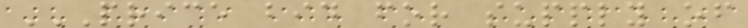PRICE BID FOR SUPPLY OF
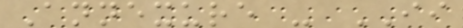Annexure - II
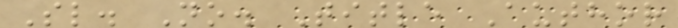Sl. No. Title Author
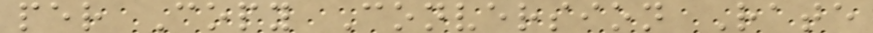per Copy Conversion Rate
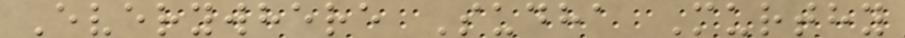Everywhere Sudha Murthy
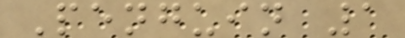Penguin 1
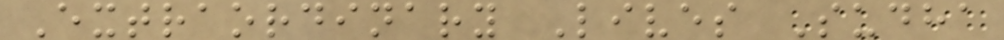Extraordinary Lives Sudha
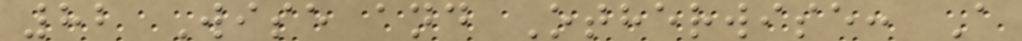82 Wise and Otherwise: A
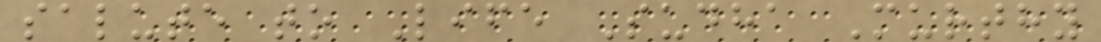salute to Life Sudha Murthy
